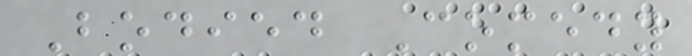Bodied Comedy
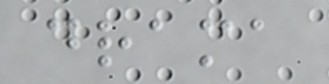drama
